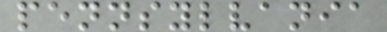pennsylvania
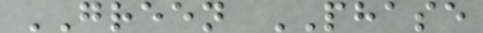GREEN PHASE
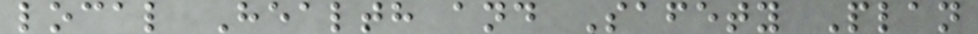local Health and Safety Plan
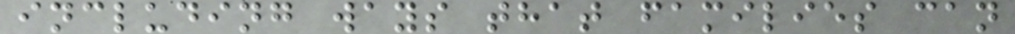including ways that families can
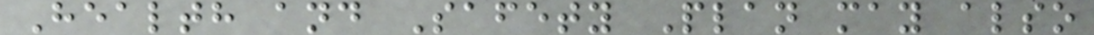Health and Safety Plan may also
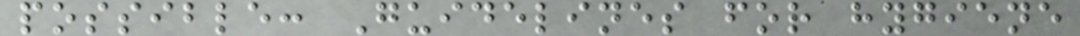possible: Guidelines for hygiene
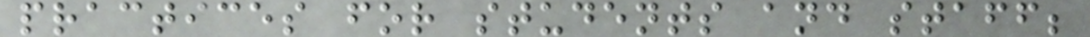practices for students and staff;
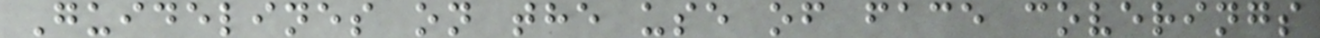Guidelines on the use of face coverings
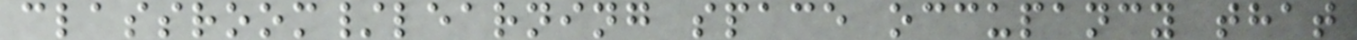classroom/learning space occupancy that
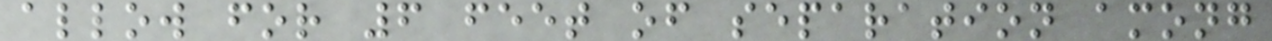allow for 6 feet of separation among
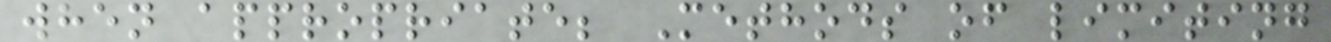when appropriate; Methods of limiting
